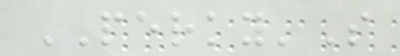PERKY'S
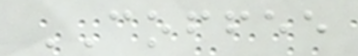COFFEE
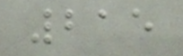215
